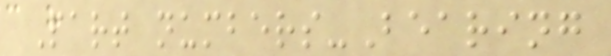Part numbers-Bearing
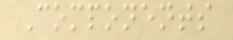Components
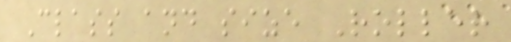Class and size Roller
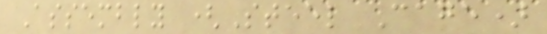Assembly (Steel Cage)
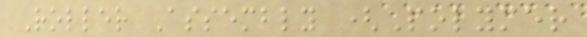Roller Assembly (Polymer
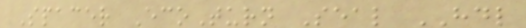Spacer EcoTurn Seal HDL
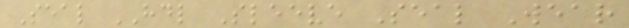Seal HDL Sleeve Seal Wear
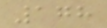178
